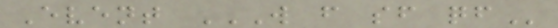Event W F SF QF
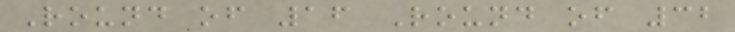Round of 16 Round of 32
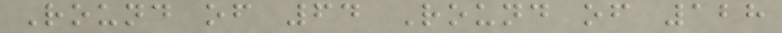Round of 64 Round of 128
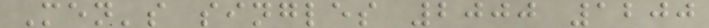Men's singles 2000 1200
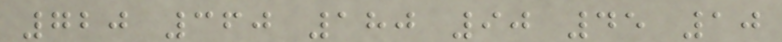720 360 180 90 45 10
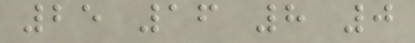25 16 8 0
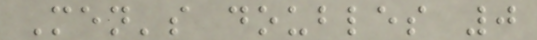Men's doubles 0
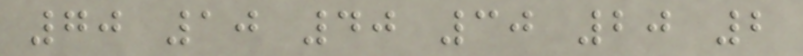70 10 40 30 20 2
